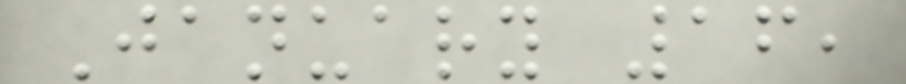January 16,
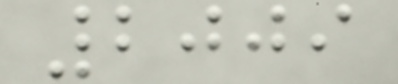2009
